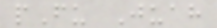pFu Juah
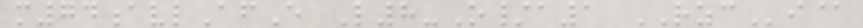m74avlAfE L8-O/a1 RZCi@
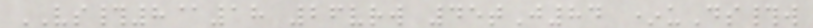VS#8@18 26vrw 45tJ84 *uDs#w
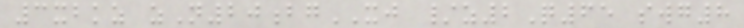3xbkz zN20bgXJ /z2Q65 swg8
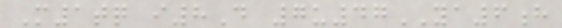M1tq i8D 7u47YA6h
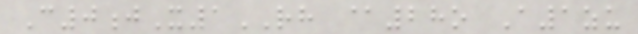C0jX1RH @28o A1zu
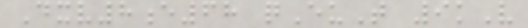Dxv8e68 qEuT 9kV
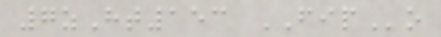7zHt153 FIPo
